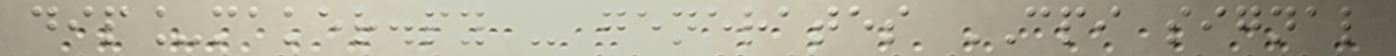dip_maker.py - generates CPI signal
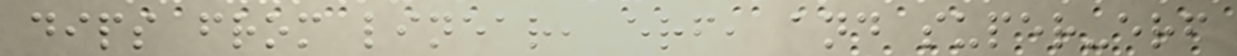dips from linear, erf, and super-erf
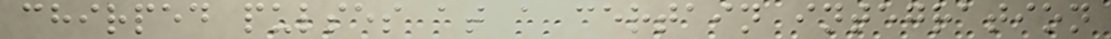chirped pulses at a certain integration
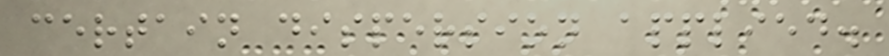certain dispersion applied.
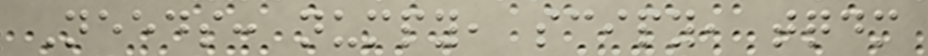Needs: numpy, scipy, tqdm
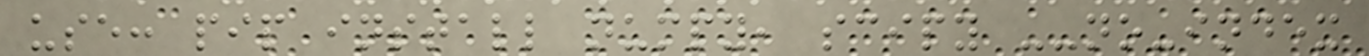use: pip install numpy, scipy --no-index
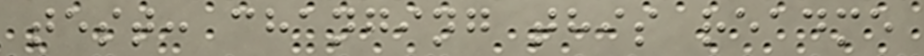test: changing this readme
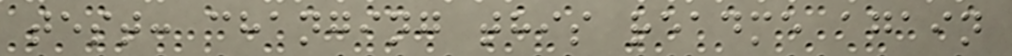test: changing this readme again
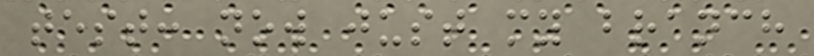test: now just my branch
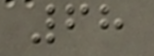68
